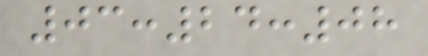03:24:08
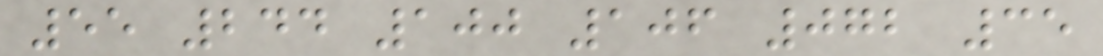55 244 100 106 072 35
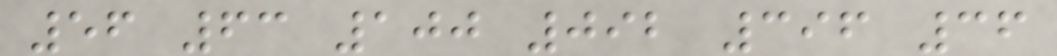56 63 100 092 396 36
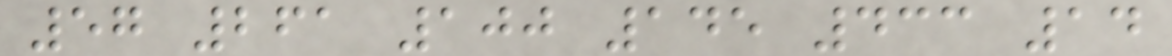57 261 100 145 433 14
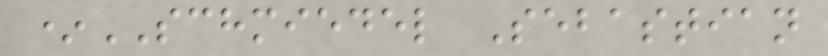*SCHMIEDEL Sebastian
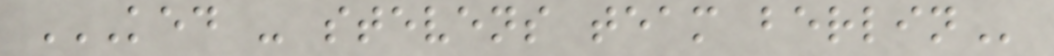KED - STEVENS TEAM BERLIN
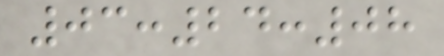03:24:08
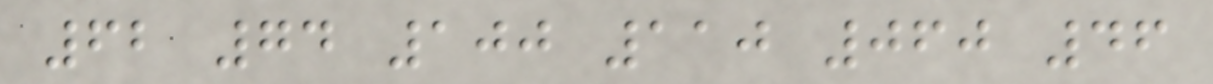62 74 100 110 060 46
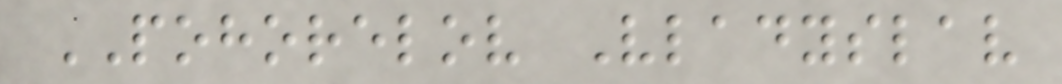POHORELOV Vladyslav
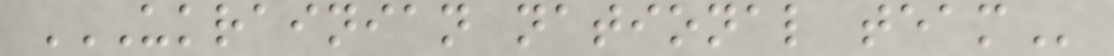UKRAINIAN NATIONAL TEAM
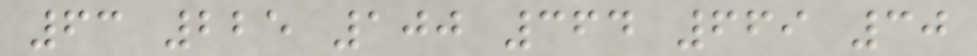63 225 100 364 669 30
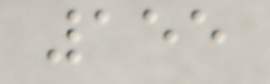155
